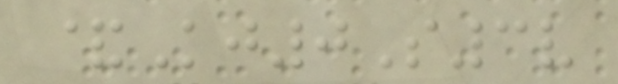&Kj0S3v
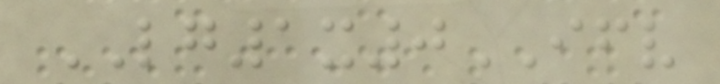LG1x0IFV
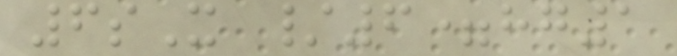6sX /6=hg1
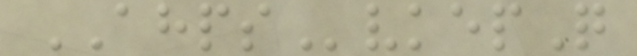AHPSvkepQ
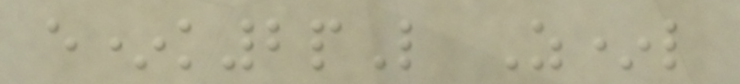e*k2pL Z*l
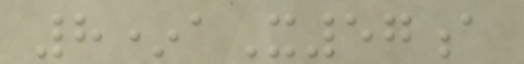8*aX57a
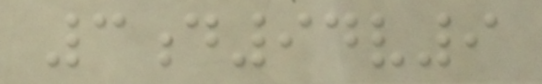3d94v9
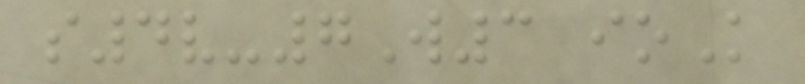s4v-7W3 ioK
